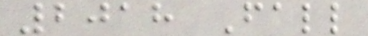2018 Fall
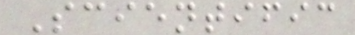Scientific
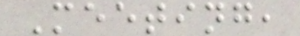Meeting,
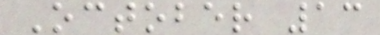October 13
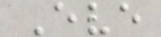Eve
